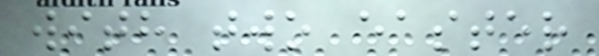with two easter
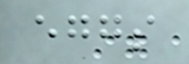eggs
